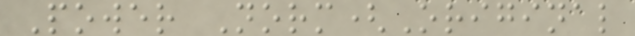Power Norm(Original
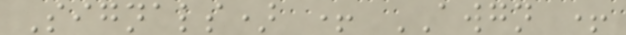Signals) + AWGN +
